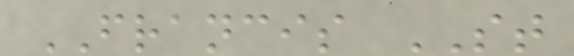FRANCIS ST
